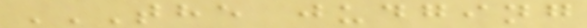THE JUDGING
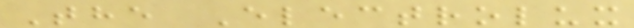The Electrolux
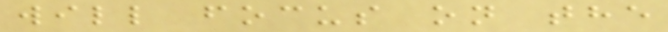will focus on the
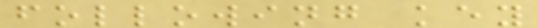following key
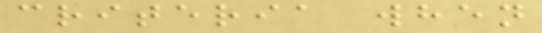criteria when
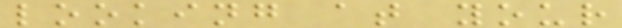looking at your
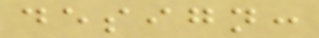design:
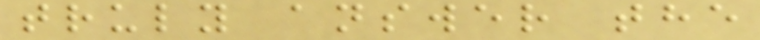truly answer the
